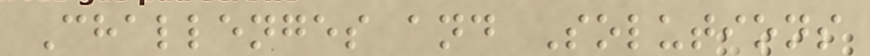Challenges and Solutions
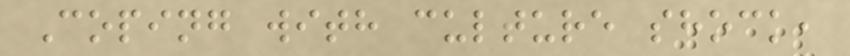Coping with culture shock,
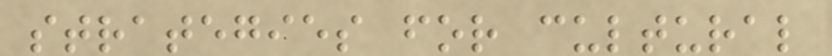strategies for cultural
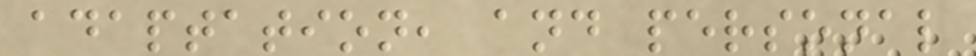adaptation, and personal
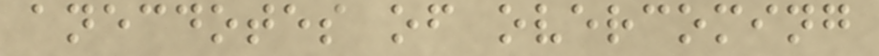anecdotes of overcoming
